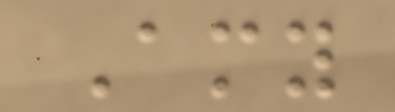Amy
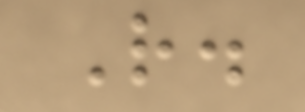R.
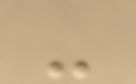-
